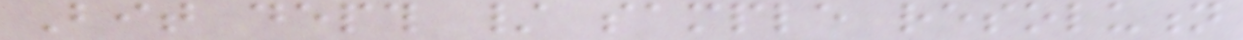Bit depth / sample resolution
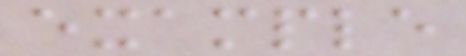example
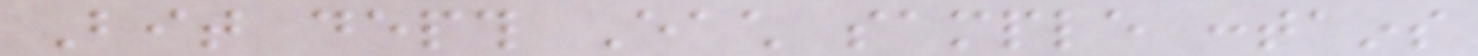Bit depth Each sample contains
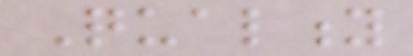Quality
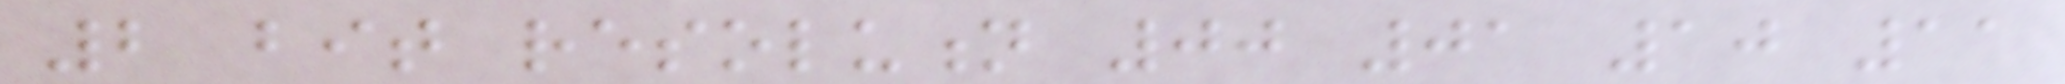2 bit resolution 00 01 10 11
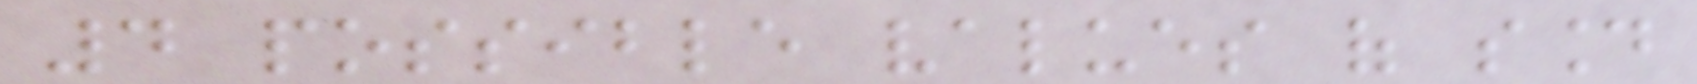4 possible values of sound
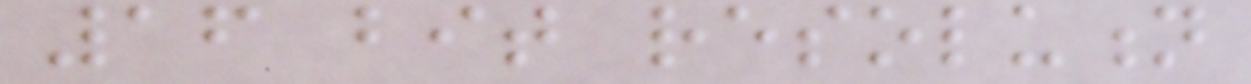16 bit resolution
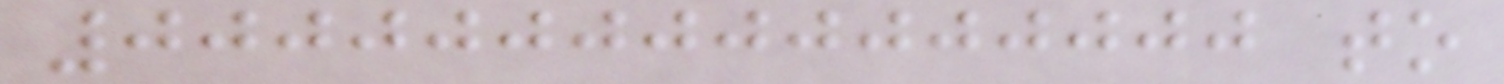0000000000000000 to
